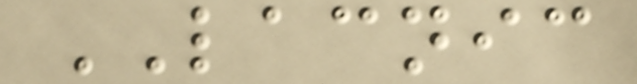LACNIC
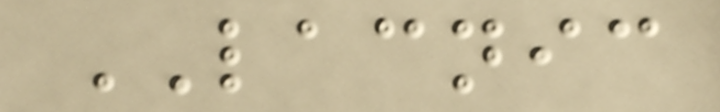LACNIC
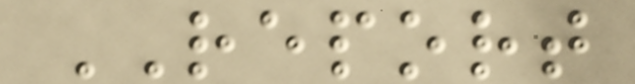REPORT
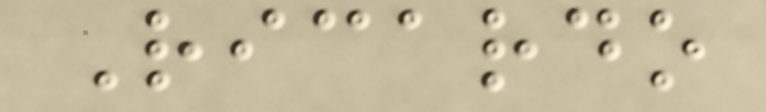Ricardo
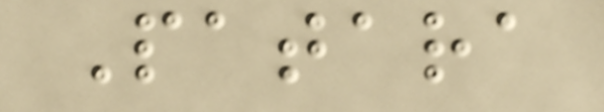Patara
